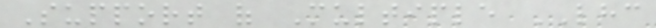Support of Multiple LHC
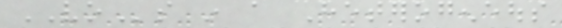VOs in a Heterogeneous
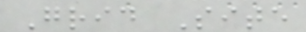Grid Site
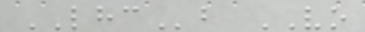LHCb VO
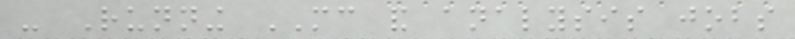- Running MC and analysis jobs
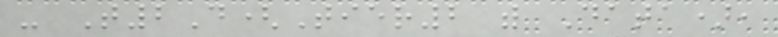- T2D(Tier2 with Data),
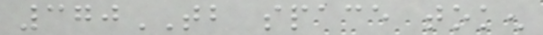370TB space token
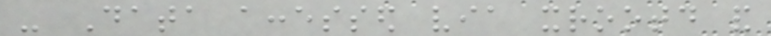- Data accessed via xrootd and
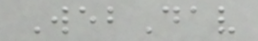WebDav
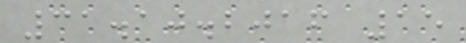31.10.2016 15
